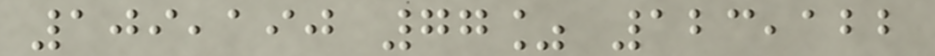109,190 77% 123,122
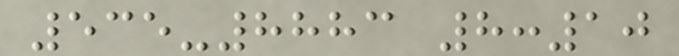535-8883 8:10
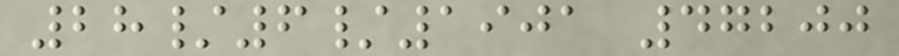28/6/1901 47200
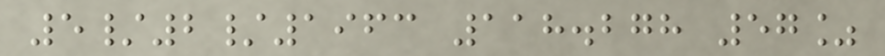5/2/1963 118.278 57%
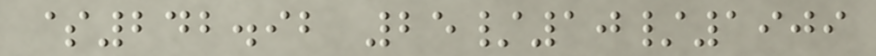$242.92 25/10/1909
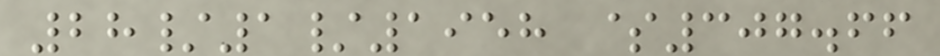28/1/1958 $307.66
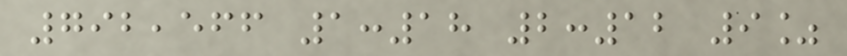792,566 1:18 2:12 9%
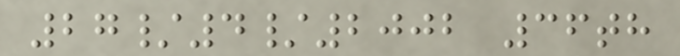27/4/2002 36th
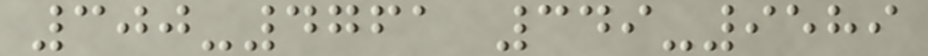300-4761 349-9589
